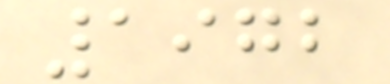1972
